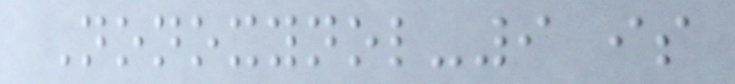Nonoxynol-9 is
